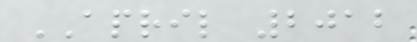APRIL 2012
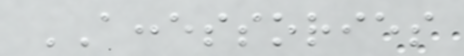ACCESSORIES
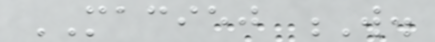MACIEJ W.
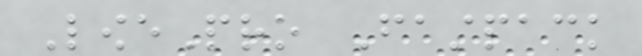LowePro Fastpack
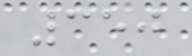350
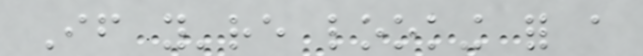If you're looking for a
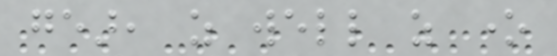gear, as well as one
